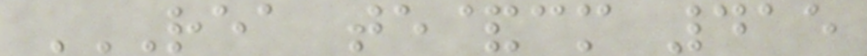REA TE&CM 415
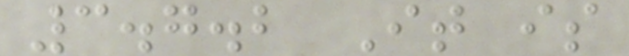3.7.2 It is
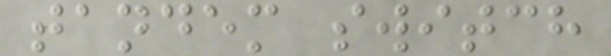tandem switch
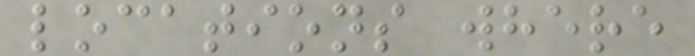locations where
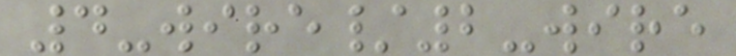4-wire/2-wire
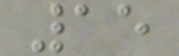15
